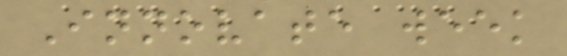Innovate week
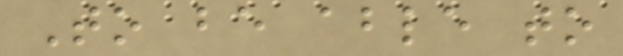To be able to
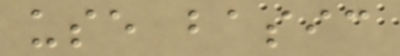use basic
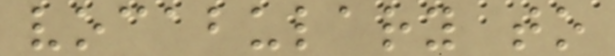vocabulary to
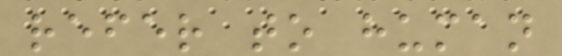refer to human
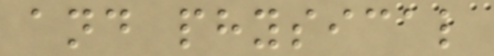and physical
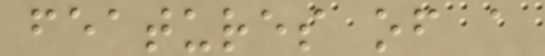features of a
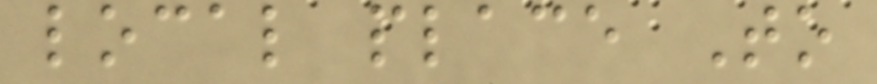local place To
